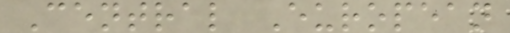Central European
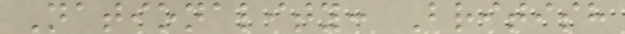Nationality: British
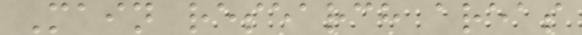Main research areas
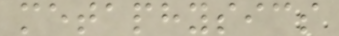metaphysics
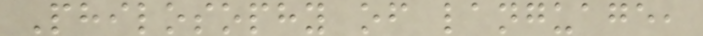Philosophy of language,
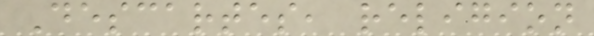Descartes, religion
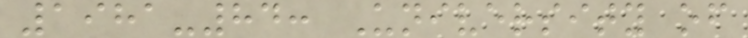1981-84: University of
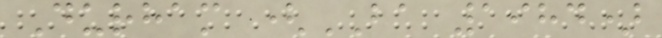Durham (BA 1984)
